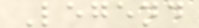Legend
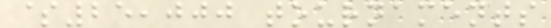$25,000 tournaments
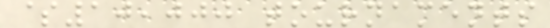$10,000 tournaments
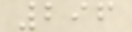296
